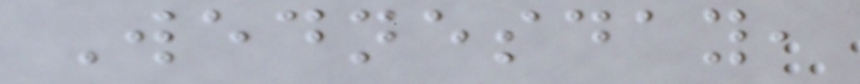Wednesday,
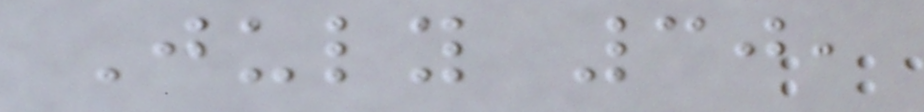July 30,
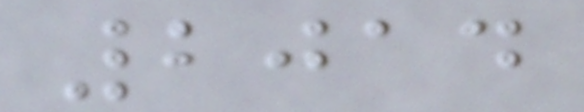2014
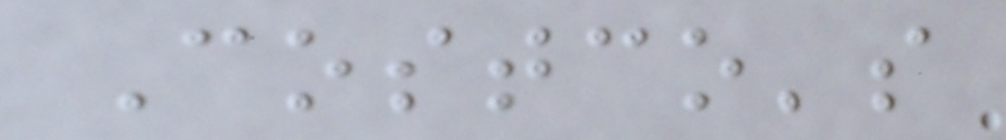Costco's
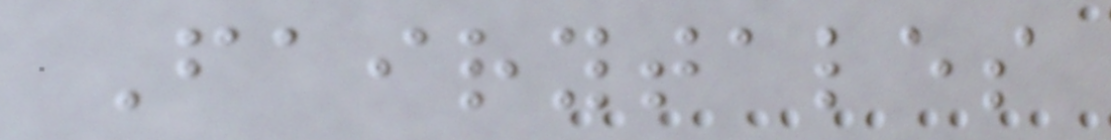Fairytales
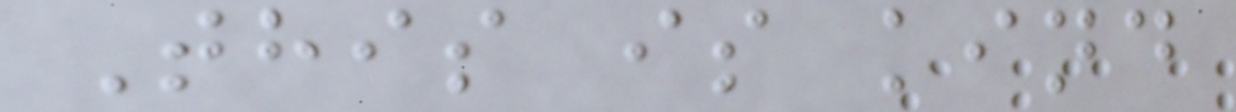This is kind
